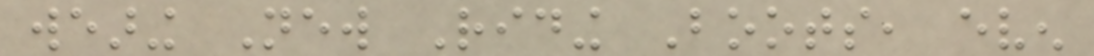wearing New Riding Boots, even
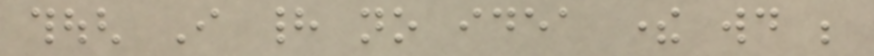though I had no idea there would be
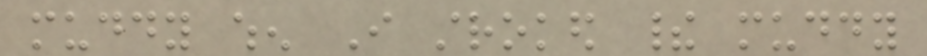muddy when I stroked their muddy
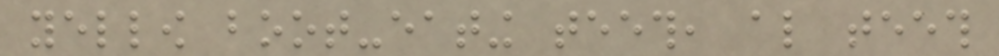yellow boot-eating teeth, also teeth
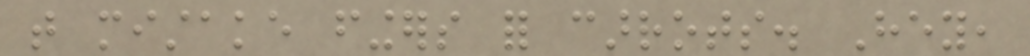that mistake fingers for carrots. Hey,
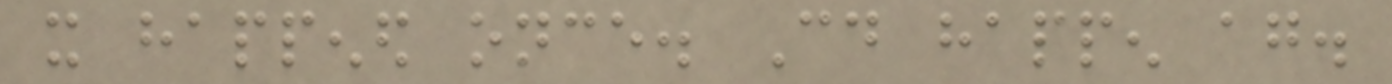it happened once. Could happen again.
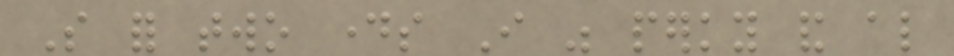So for two days I was perky and also
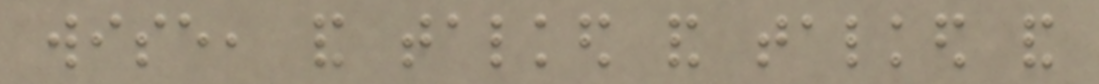wise, and talked and talked and
